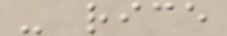- rice
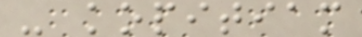- kopitiam
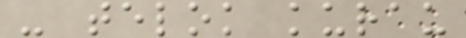- telok kurau
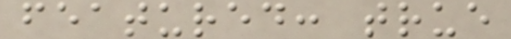featured: true
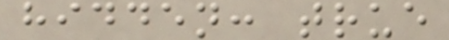hidden: true
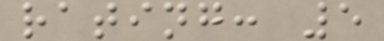rating: 5
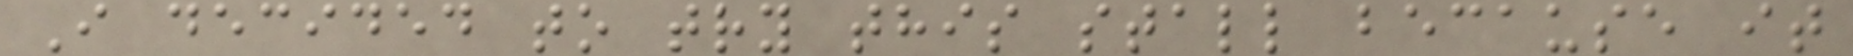I decided to try this stall because it
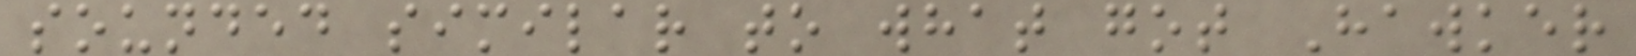sounded similar to what got Hawker
